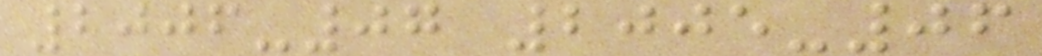2006-07 2005-06
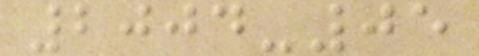2004-05
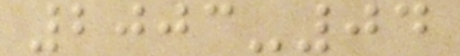2003-04
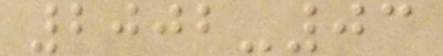2002-03
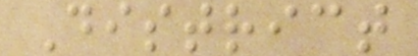District
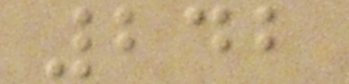242
